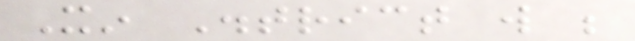Xin District will be
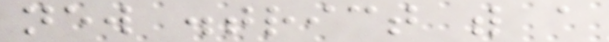new district with a
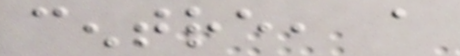centre, a
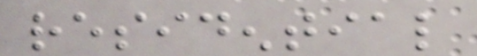residential
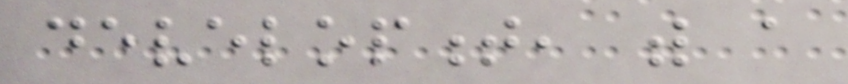development, with a
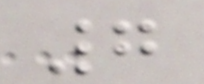7
